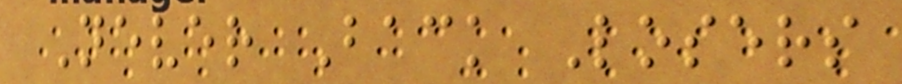Never Back Losers
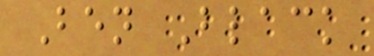Ben Black
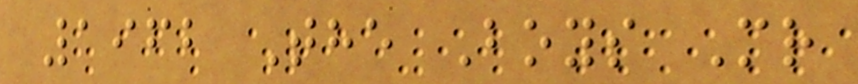1962 The Boys Mr
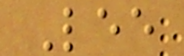Lee
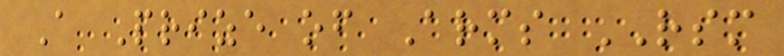A Prize of Arms RSM
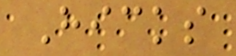Hicks
